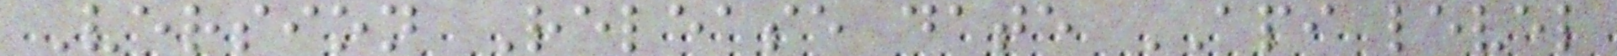Version Release date API level
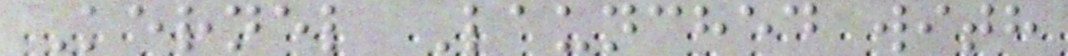Kernel Launched with
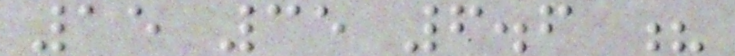15 35 6.6 ?
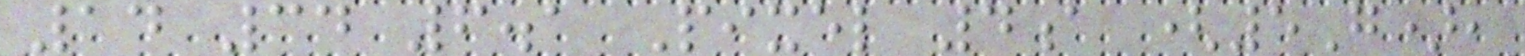14 34 6.1 Pixel 4a (5G),
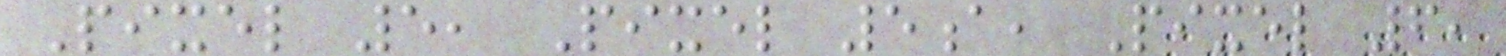Pixel 5, Pixel 5a, Pixel 6,
